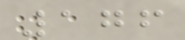176
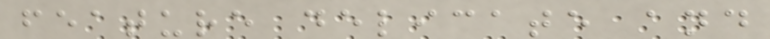feature delicate and
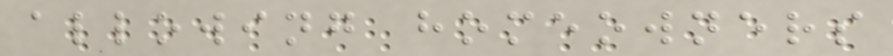allowing homeowners
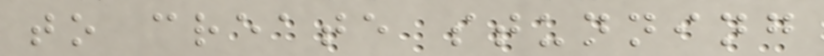to create stunning
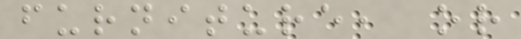furniture, or
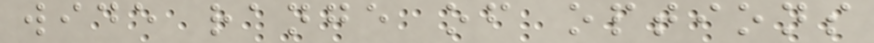wide range of options
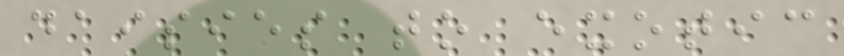daisies to exotic
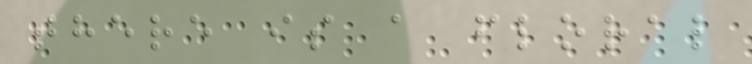there is a floral
